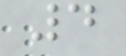4
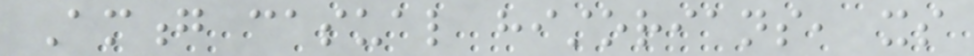Among casual historians, its
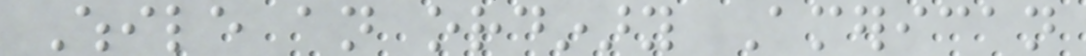While an ordinary American
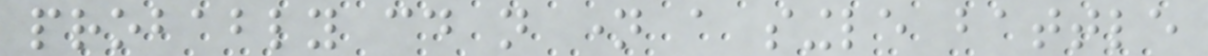probably could not name a single battle
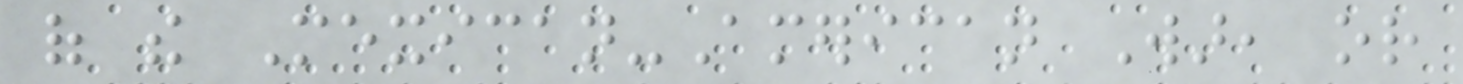of the Mexican-American War, or
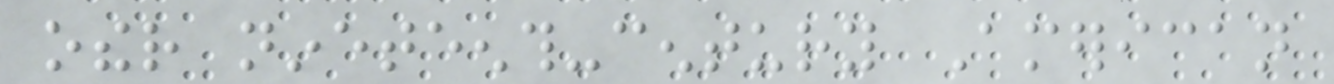other nineteenth-century American
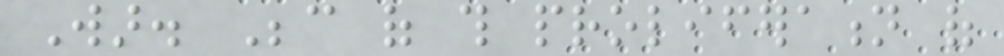War. Because of this proliferation of
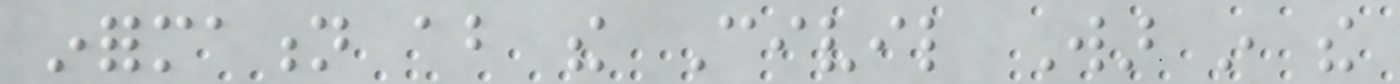information about the Civil War in the
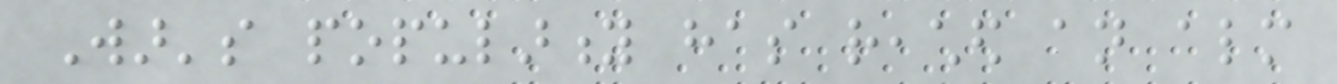War's popularity has reached an almost
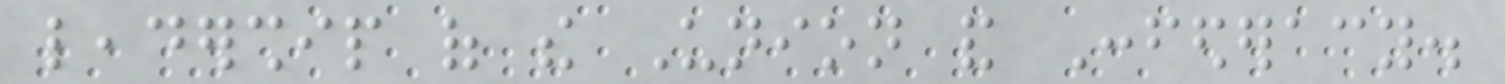leadership of the Union and Confederacy.
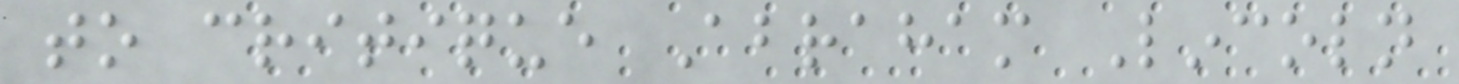to critique Abraham Lincoln
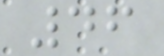46
